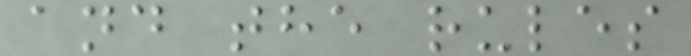and the rules
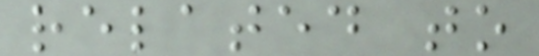related to
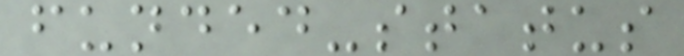funded-status
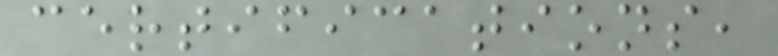certifications,
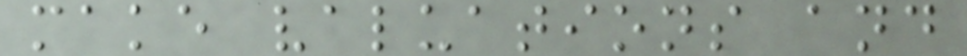make valuations and
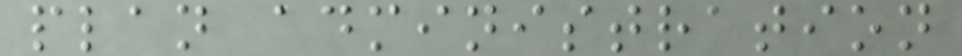plan administration
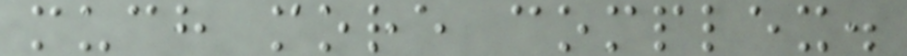much more complex.
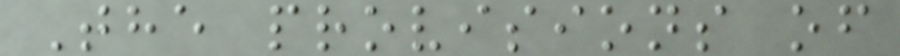The provisions of
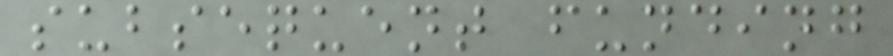subsequent funding
